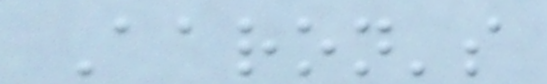Aaron's
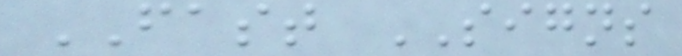FAST SIGNS
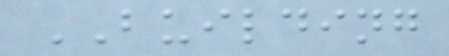BUILDING
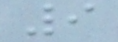9
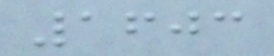1603
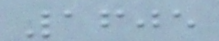1605
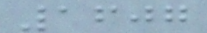1607
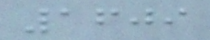1609
